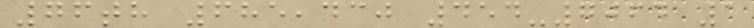76th 685,430 454-7064 1
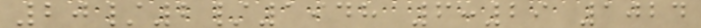20/2/1948 6:29 1024
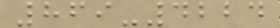869-4224
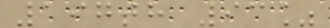197th 93%
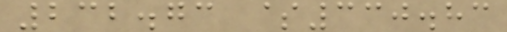232.73 $330.83
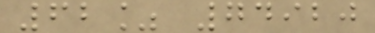62% 74920
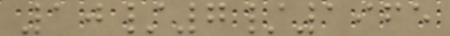10/7/1965
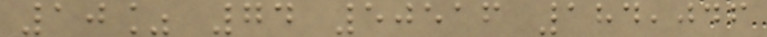10% 74 50516 184,046
